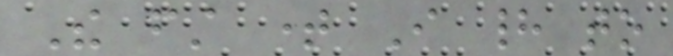The first time I had to
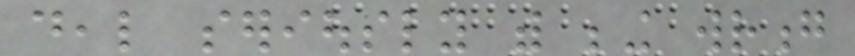deal seriously with being wrong
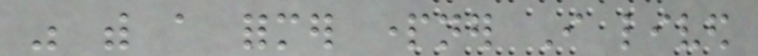was with a former partner I lived
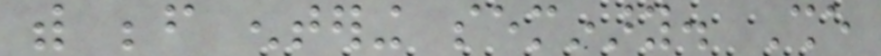with before entering seminary. She
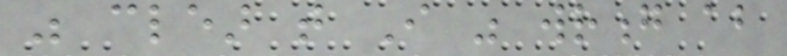was clear that I was wrong about
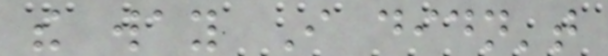the way I didn't
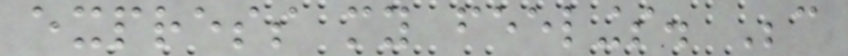express my feelings. Because
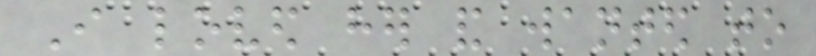I loved her and wanted to
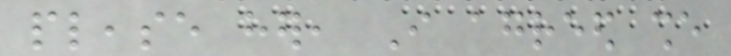please her, I agreed she
